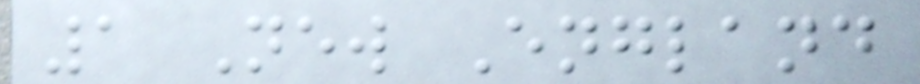1 New England
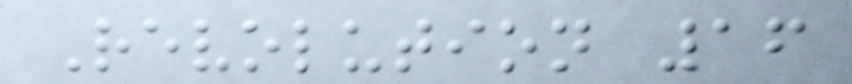Revolution 16
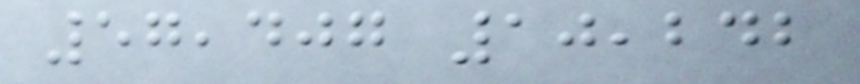57,407 10,242
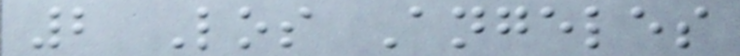2 Los Angeles
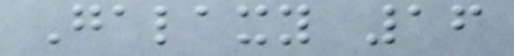Galaxy 16
